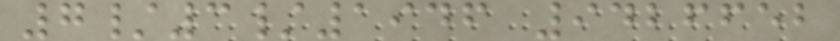7/3/1946 9426652
